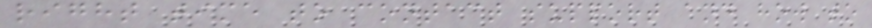right time to contact support and how to
